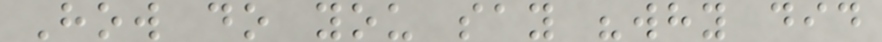How do you say "why did
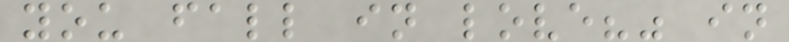you fall in love?" in
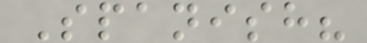Spanish?
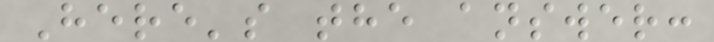Here's the answer:
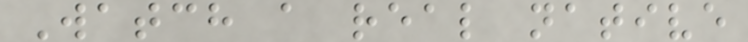Watch a real native
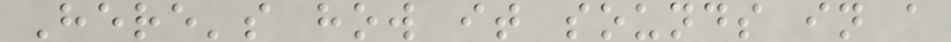Here's how it sounds in a
